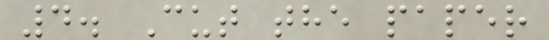4. Cut the paper
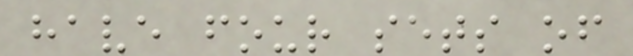have four sets of
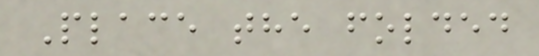Place the folded
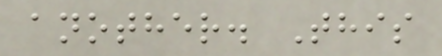another. This
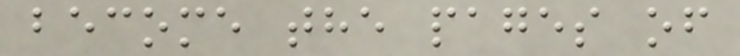become the pages of
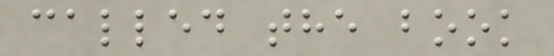called the book
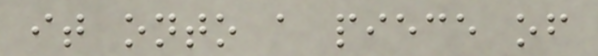it onto a piece of
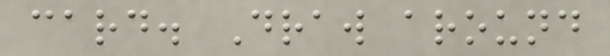card. Draw around
